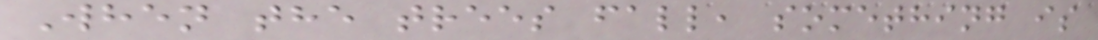When the trees fall, something is
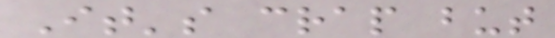It's crap but
